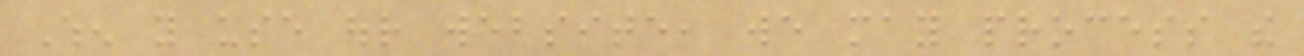When you use our website, we may process the
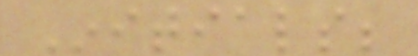Initials;
